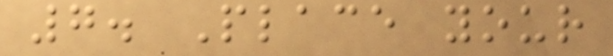7. Place your
